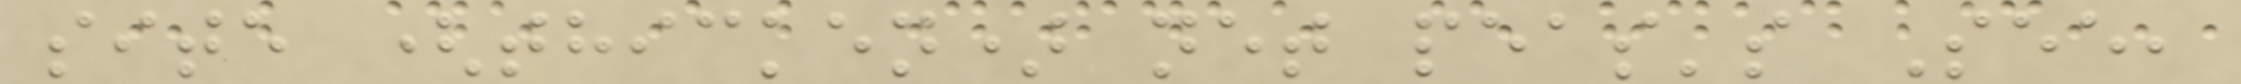site (thicken) net peas's See,
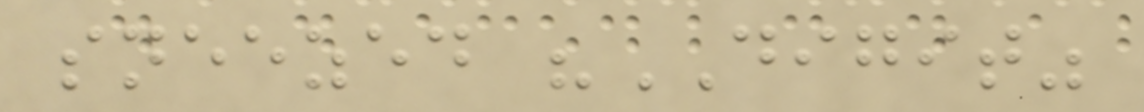sneezed "DIGIT"
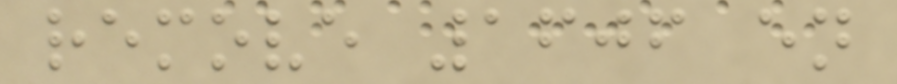remove 1606 en
